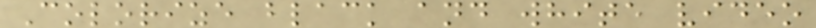Colorize black and white video
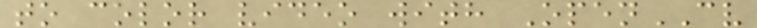to color video with OpenCV
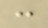:
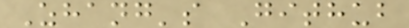Zhang's Github
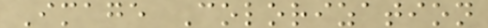Image Colorization
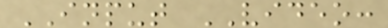INPUT VIDEO:
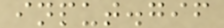input.gif
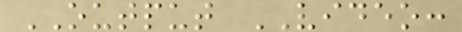OUTPUT VIDEO:
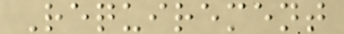Requirement
